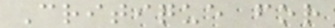Critique for
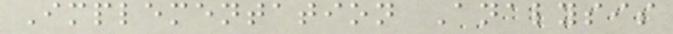Implementation Analysis
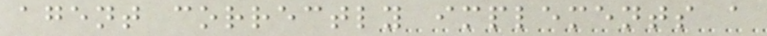agent correctly implements a
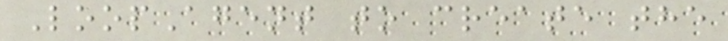LoopAgent to create the
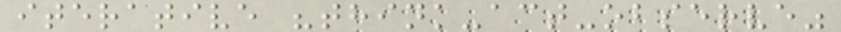iterative "think-act-observe"
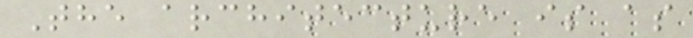The architecture is as
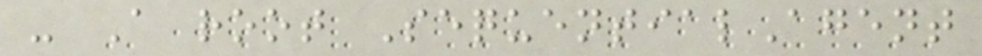- A root SequentialAgent
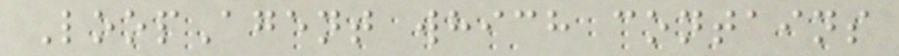LoopAgent which contains
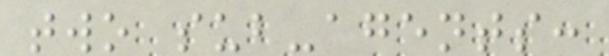two sub-agents:
